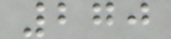270
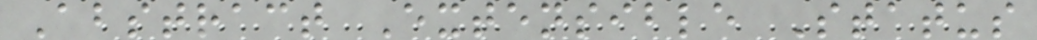Abstract Extensible Status
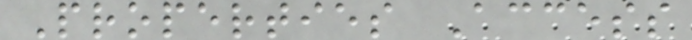Properties Access
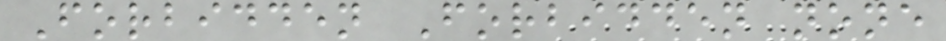Forbidden Forbidden none
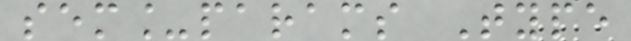sem_params Type
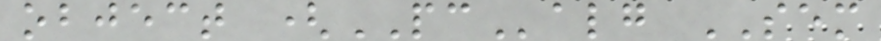object (PCalg SEM
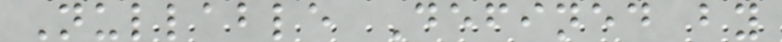Nullable Defined by
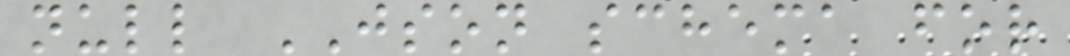null JSON schema for
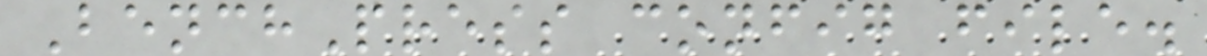BenchPress config file.
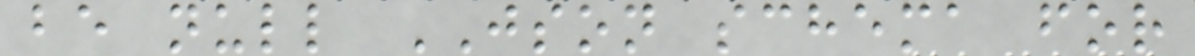be null JSON schema for
